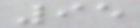95
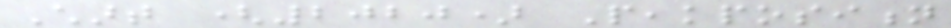Chart (2020) Peakposition
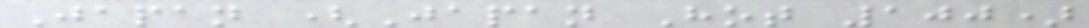Japan (Japan Hot 100)
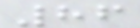86
